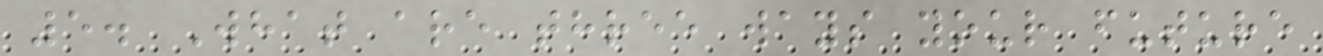5. What are three ways your future
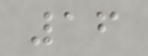16
